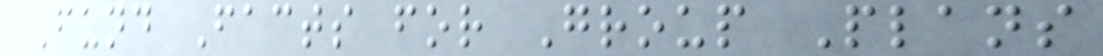Fund Facts for Group Plans
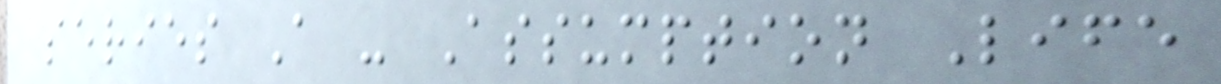series A - Assumption Life
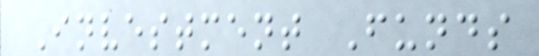Investment Funds
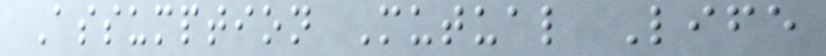Assumption Mutual Life
